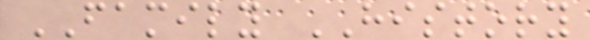FAMILY HISTORY
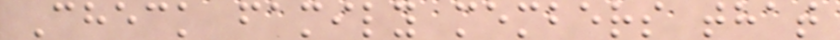Check family members that
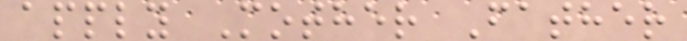apply Mother Father
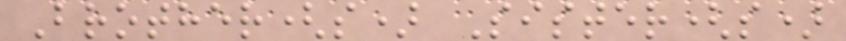Brother(s) Sister(s)
